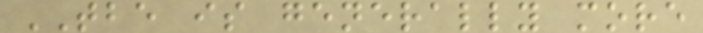TBE is generally more
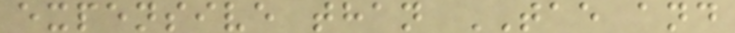expensive than TAE and
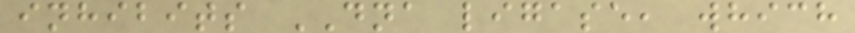inhibits DNA ligase, which
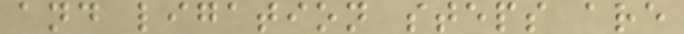and ligation steps are
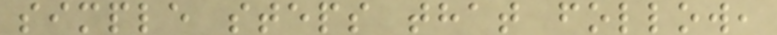simple steps that follow,
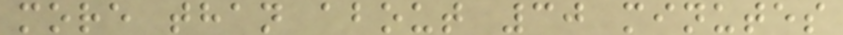more than about 30 minutes
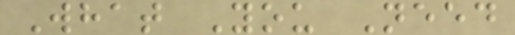What You Need
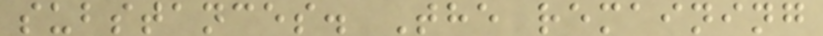substances. The remaining
